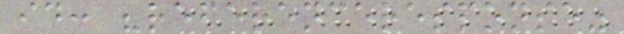id: "referenceresponse"
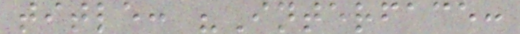title: "Interface:
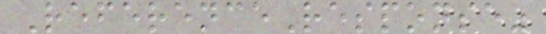ReferenceResponse"
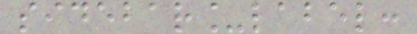sidebar_label:
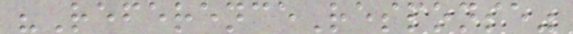"ReferenceResponse"
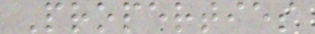Properties
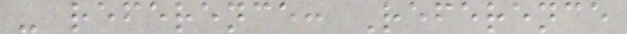- reference: Reference
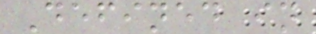Defined in
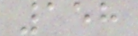158
